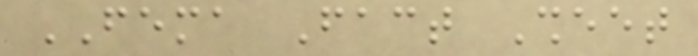FEMA Fact Sheet
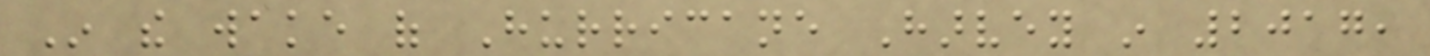In the wake of Hurricane Harvey in 2017,
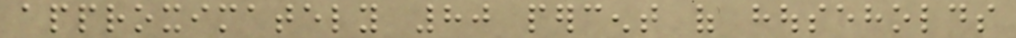approximately 80 percent of households
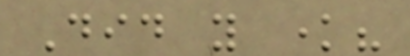Did you know?
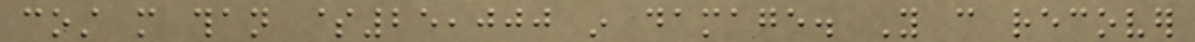cost more than $25,000 in damage. You can recover
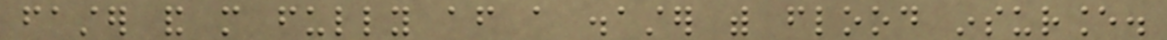faster and more fully after a disaster with flood insurance.
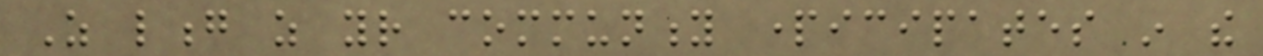As long as your community participates in the
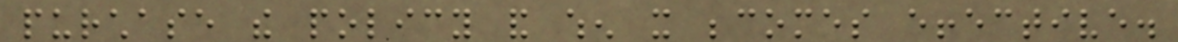purchase the policy and when it becomes effective.
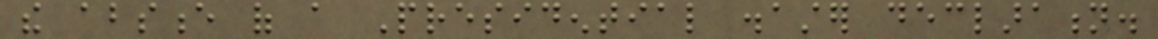the absence of a Presidential disaster declaration.
